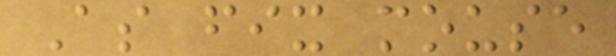As fix mouse
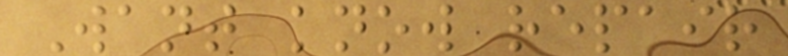Want know repair
